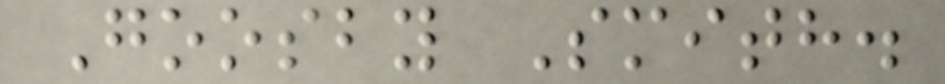Goosby Smith.
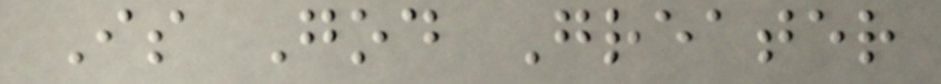Is God Greater
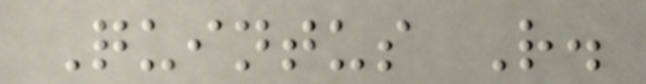Quintus R.
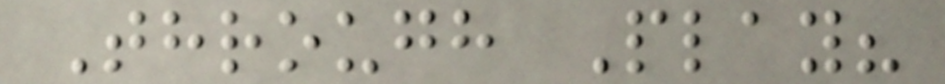Through Play?
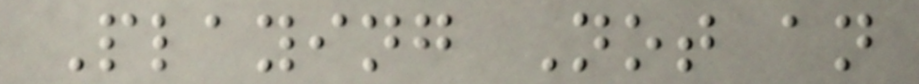Playing Not an
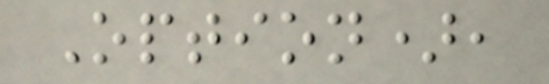Option),
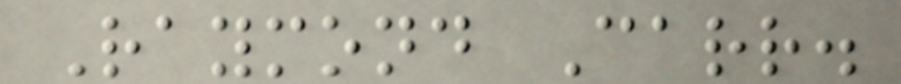Raymond Carr.
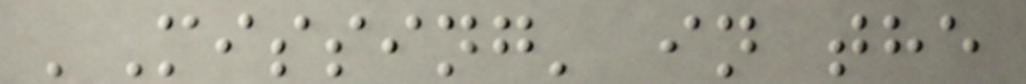'Missing' in the
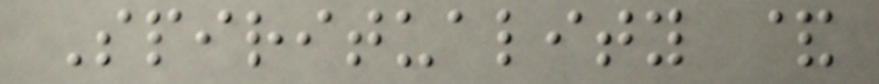Spirituality &
